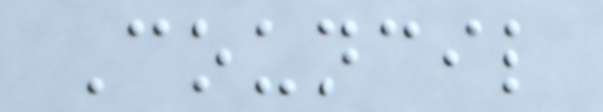Council
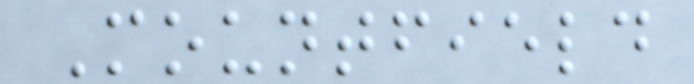Mountfield
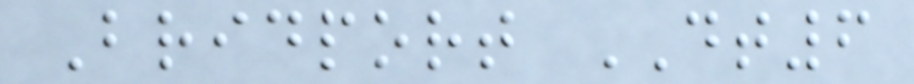Bridport DT6
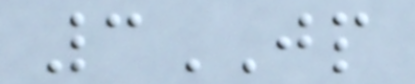3JP
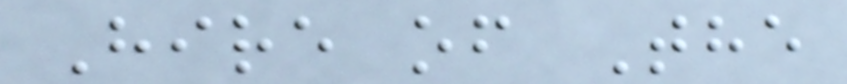Hire of The
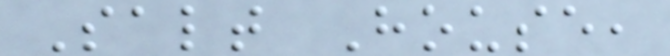Salt House,
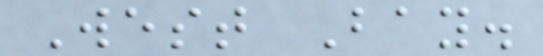West Bay.
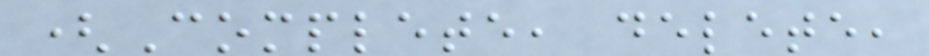(Complete, delete,
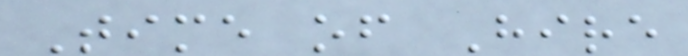Time of Hire
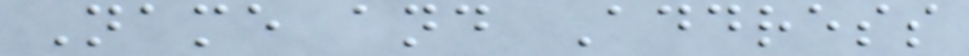Name and Address
